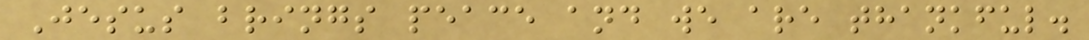Jesus brings peace and we are thankful.
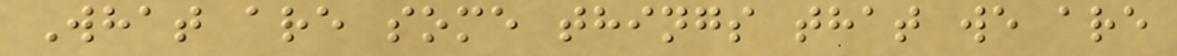What are some things that we are
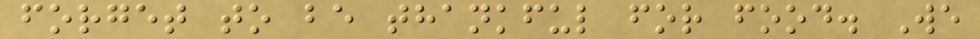forget to be thankful for food. We
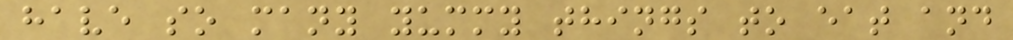have so many yummy things to eat and
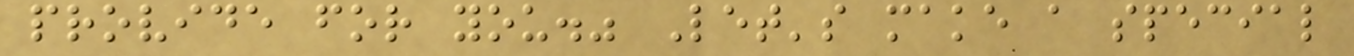provide for you." Let's make a special
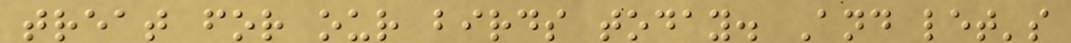treat for our birds today. And let's
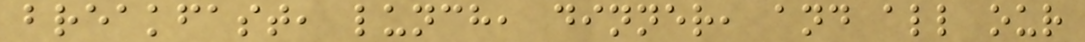breakfast, lunch, dinner, and all our
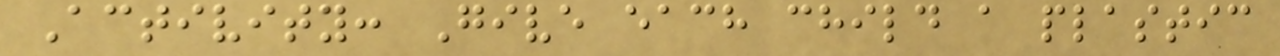Activity: Give each child a plastic
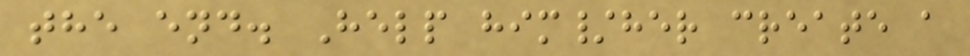the end. Help him/her create a
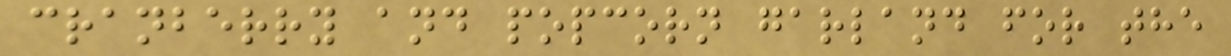cranberry and popcorn garland for the
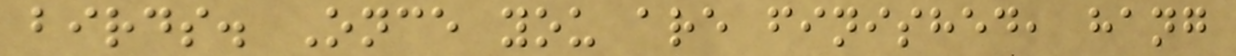birds. Once you are finished, hang
